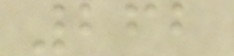262
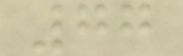77
